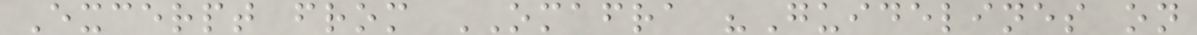Excerpt from OMAFRA "Guidelines on
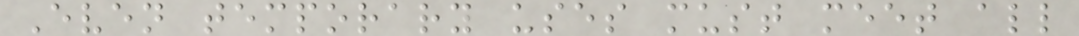Even temporary uses must meet all
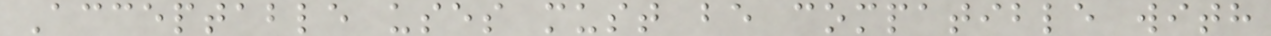Acceptable uses must be compatible with
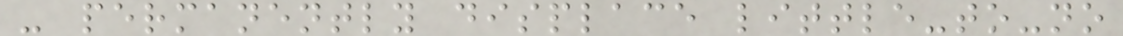- permanently displace little-to-no
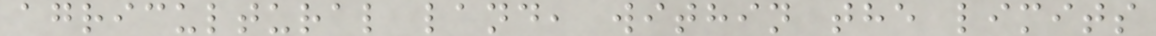agricultural land, within the limits
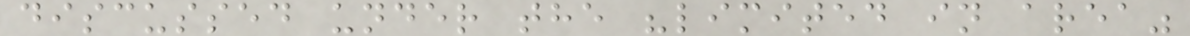discussed under the "limited in area"
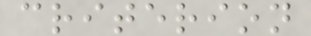criterion
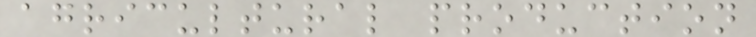agricultural production
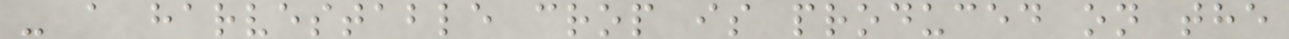- a harvestable crop is produced on the
